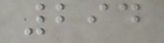294
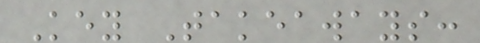Key Takeaways:
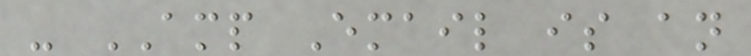- AMP Email is an
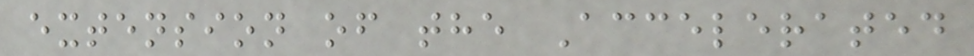extension of the Accelerated
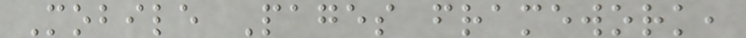Mobile Pages framework,
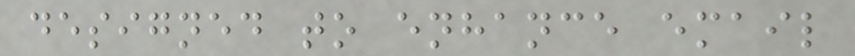designed to enhance email
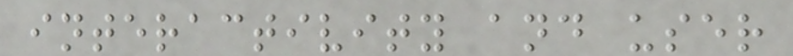interactivity and user
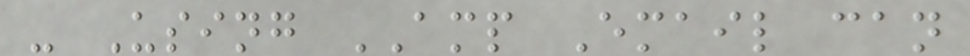- Using AMP Email can
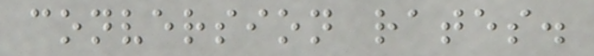conversion rates.
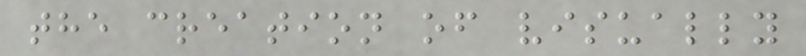the creation of visually
